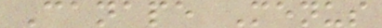Canape Menus
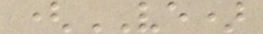(VE)
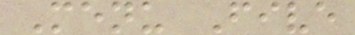Menu Five
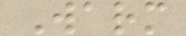Warm
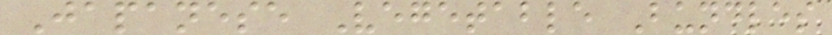Japanese Vegetable Bundles
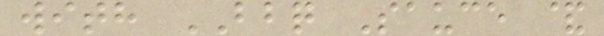with BBQ Sauce &
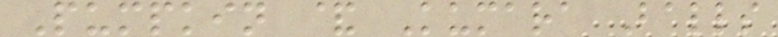Pumpkin & Kumara Balls
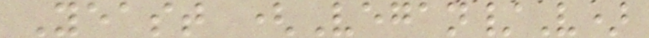Yeast (Vegan/V)
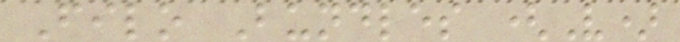Filo Bundles (V)
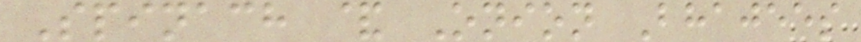Spinach & Onion Bhajees
